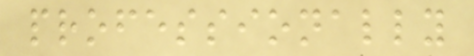professionally
